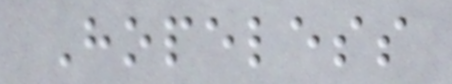Hopeless
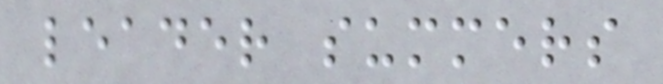leader summers
